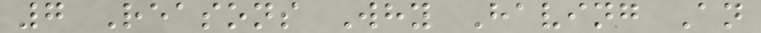7 Reasons Why Having An
